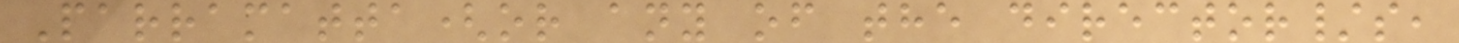Parramatta(or any of the director/s,
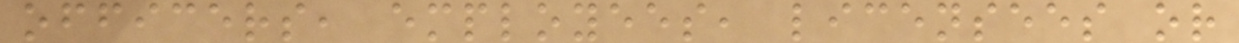officers, employees, licensees or
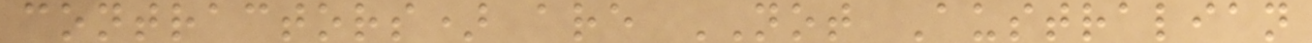contractors) are NOT Australian
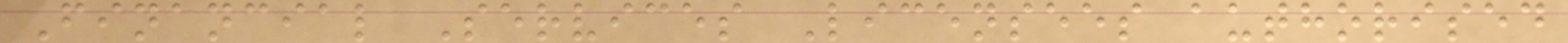Financial Services Licensees authorised
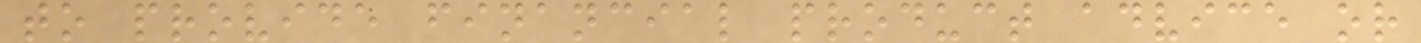to provide financial product advice or
